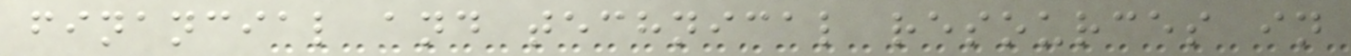financial and technical resources in
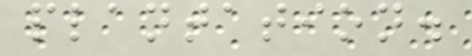plantation.
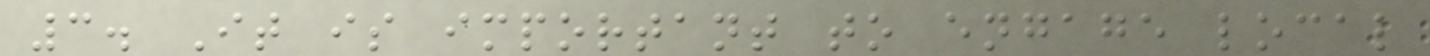3. It is important to engage local
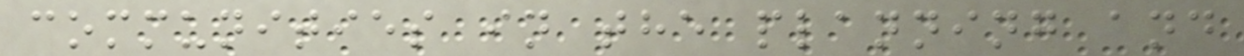communities in the planning and
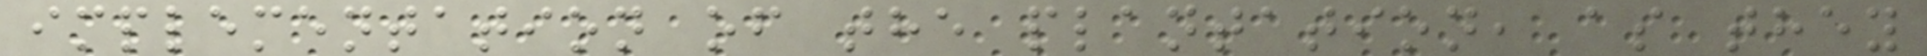implementation of the plantation, as they
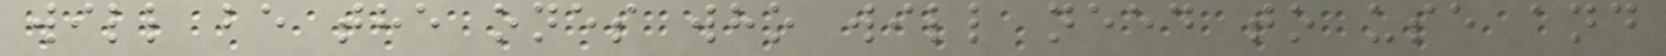will be the ones who will need to use and
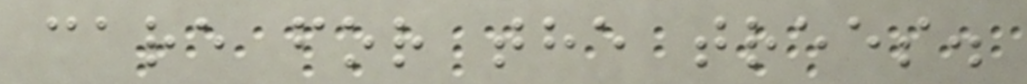care for the trees.
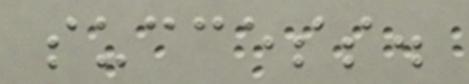success.
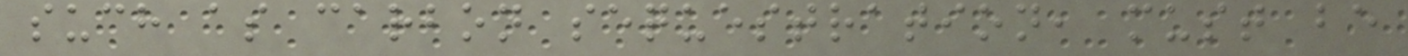such as carbon sequestration, must be
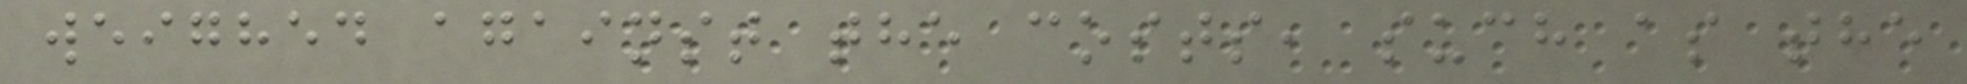weighed against the costs, such as the
